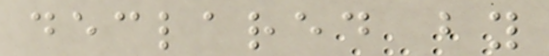declared by
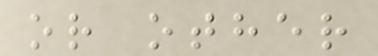or other
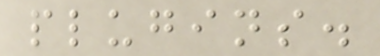plugins.
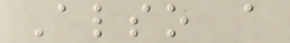Also a
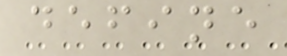define
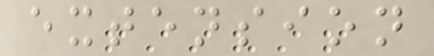extension
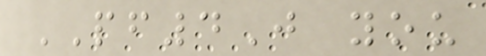PF4J you
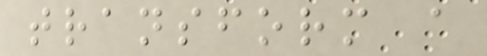transform a
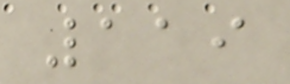119
